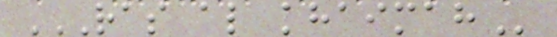RAS AL KHAIMAH
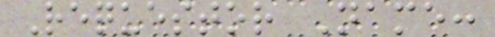Requestor Name:
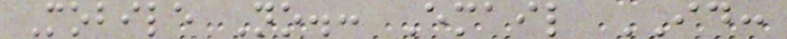Mobile No.: Email ID:
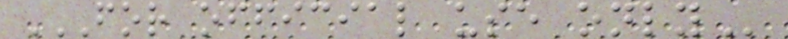FOR OFFICIAL USE ONLY
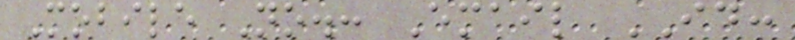Mobile No.: Email ID:
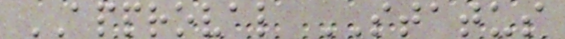APPROVAL STATUS
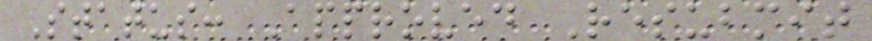Status: Approved Resubmit
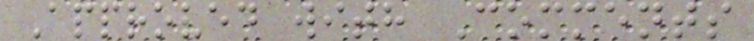Approved with Comments
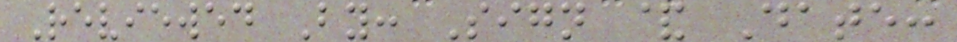Reviewed By: Sign & Date:
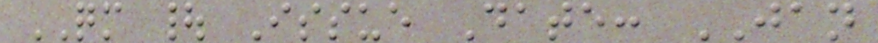QM | Issue Date: JAN
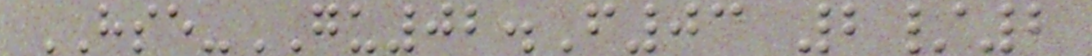HSE-GU02.F03 2/2
